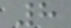8
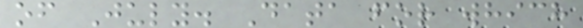of July. Data for which
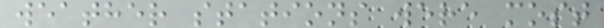weather stations were most
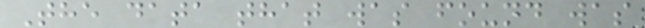The data that was found was
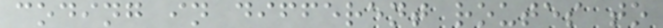coding in different routes to
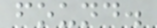found.
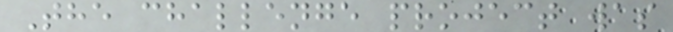The challenge project was
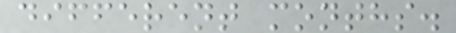different months.
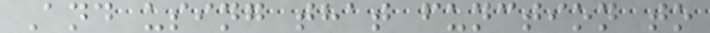And using that function to
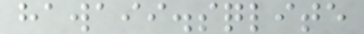hawaii.sqlite
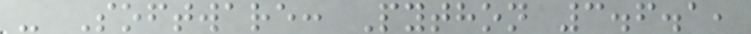- Software: Python 3.6.1,
